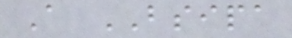A BSIPA
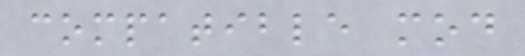compatible mod
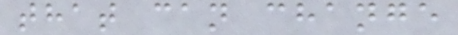that can change
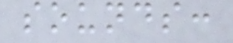sounds:
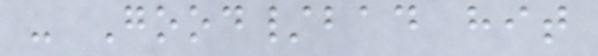- Good/bad hit
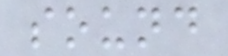sound
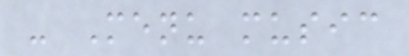- Menu music
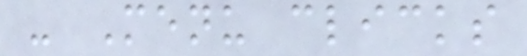- Menu clicks
